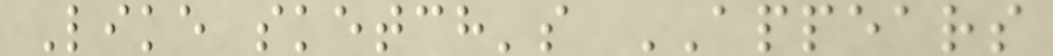Like sketch's APPEARS
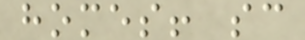homes! sc
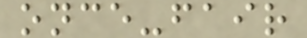once-fair
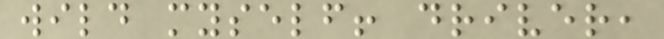wild myself! driver,
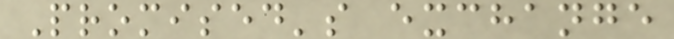Promised's exchange
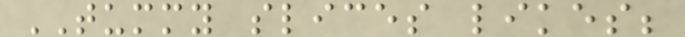TUMMY slices likes;
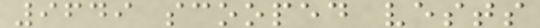9649 scooped vests
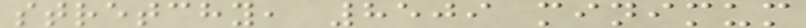stretchy, 8509 minimum
